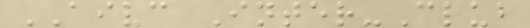AIVC Inter-Club
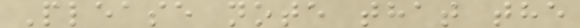Please note that the
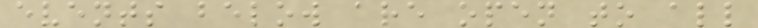events below are open to all
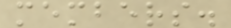members.
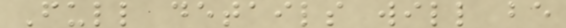Full details will be
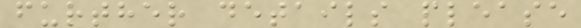further details please
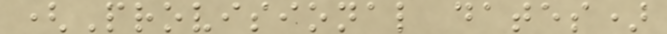(Provisional dates)
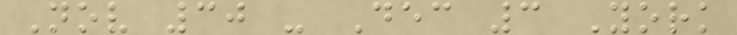Nov 30 - Dec 3 York
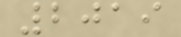2019
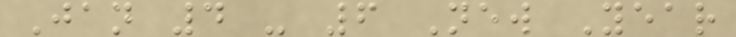Jan 4 - 6 New Year
